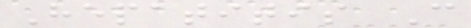Hepatitis C
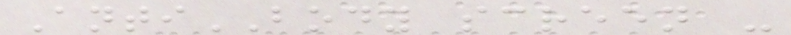AntiBODY screen -
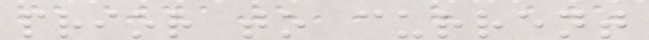prior to current
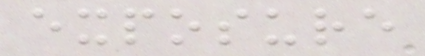exposure
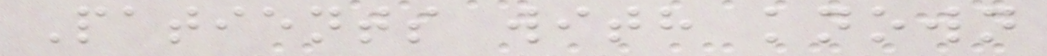Patients with known
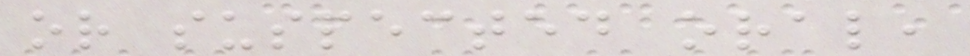or suspected oral,
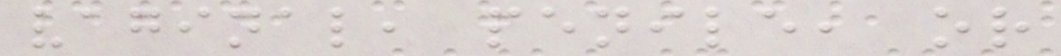vaginal, penile, or
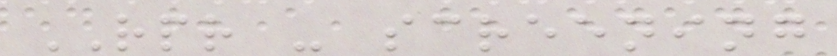RPR - screening
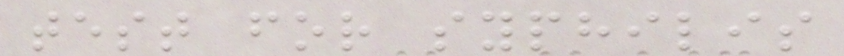test for syphilis
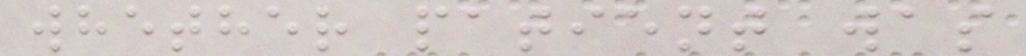whether patient was
